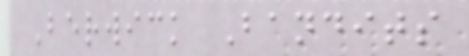Berwick Bandits
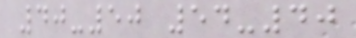40-50 54-40
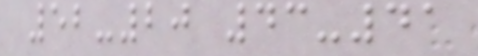52-20 43-41
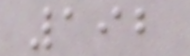192
